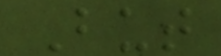But
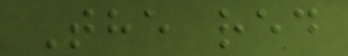The red
